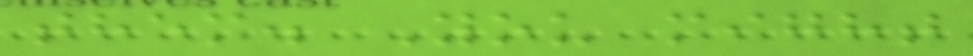them. You might
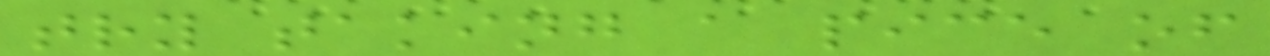try taking a pice of
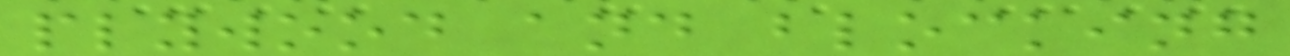plywood and blocking
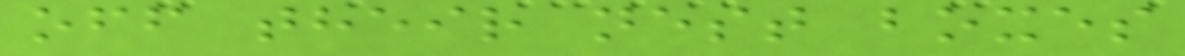off their nest boxes
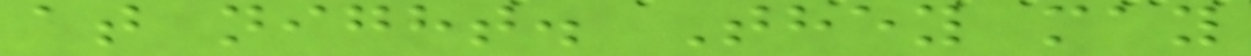at night. They may
